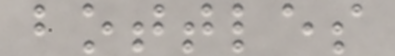bottles
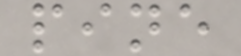pine
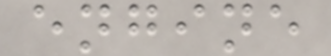engine
